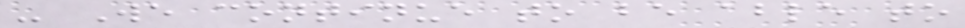- We continue to be able to
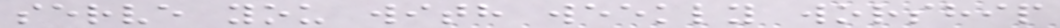serve you with weekly worship
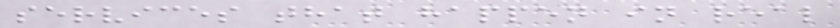services that happen in real
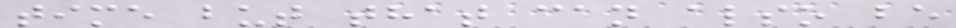time but that can also be
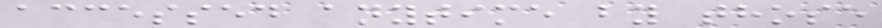accessed anytime by those
